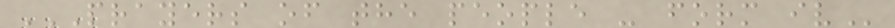PRAYERS OF THE PEOPLE - FORM IV
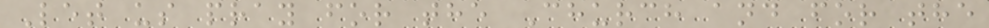Let us pray for the Church and for the
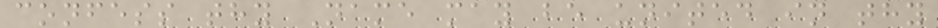confess thy Name may be united in thy
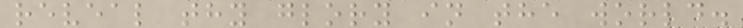reveal thy glory in the world.
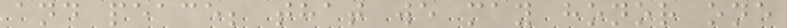and peace; that we may honor one
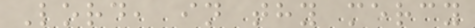Lord, in thy mercy
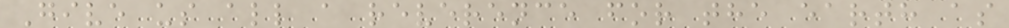Give us all a reverence for the earth as
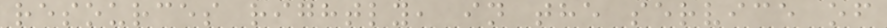resources rightly, in the service of
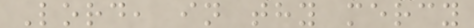Lord, in thy mercy
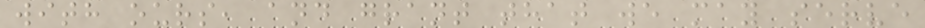with ours, and grant that we may serve
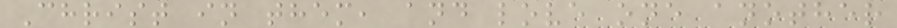Christ in them, and love one another
